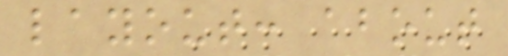layout: about
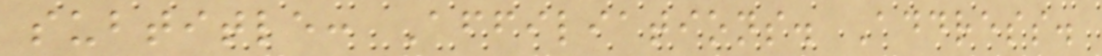subtitle: Affiliations. Address.
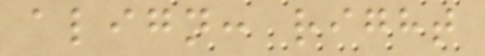align: right
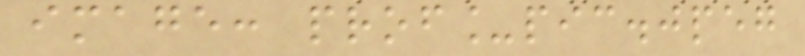image: prof_pic.jpeg
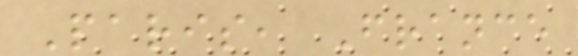Paris, France
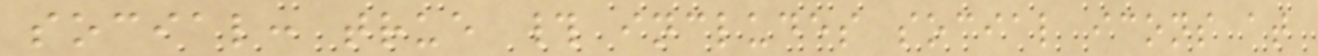social: true # includes social icons at
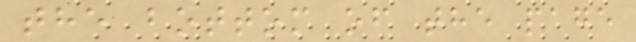the bottom of the page
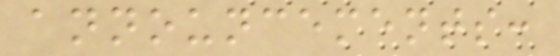announcements:
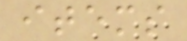items
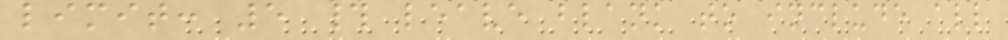limit: 5 # leave blank to include all
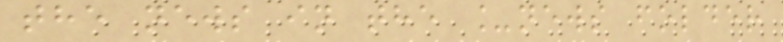the news in the _news folder
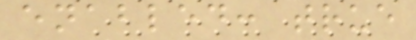enabled: true
